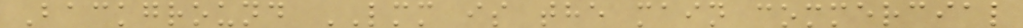Background LMM is the main commercial
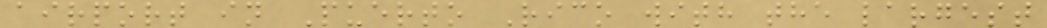airport in Puerto Rico with the largest
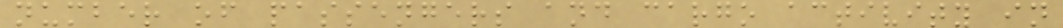number of passengers and cargo activity in
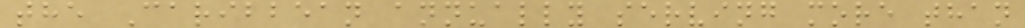the Caribbean annually serving more than
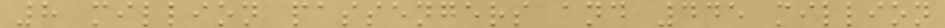8 million passengers and 445 million
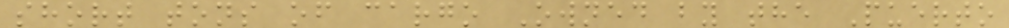short tons of cargo Owned by the Puerto
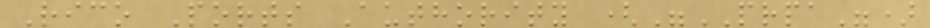Rico Ports Authority ("PRPA")
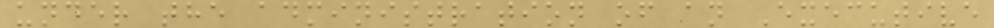under the administration of an Executive
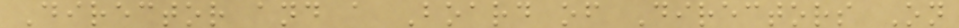Director and a Board of Directors On
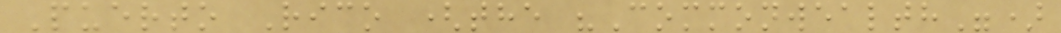Puerto Rico (the "Commonwealth")
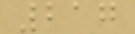217
